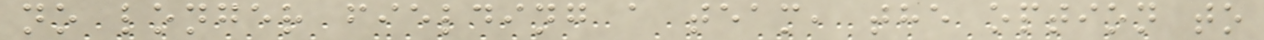no longer fielding a team, the option to
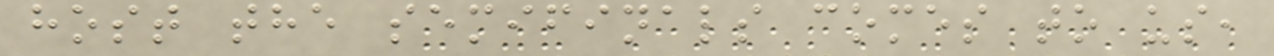host the semifinals comes to us,
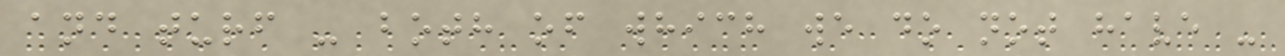and turf - both of which we do not have -
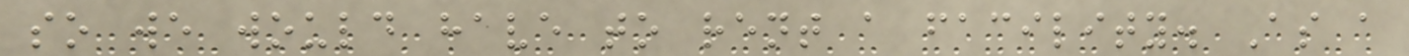so we would have to rent a facility. As a
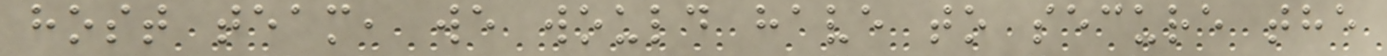host team, we would have to secure the
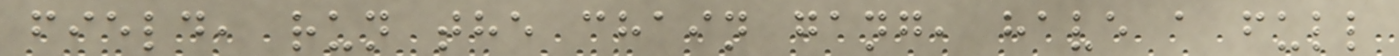field, run the chain gang, have a full
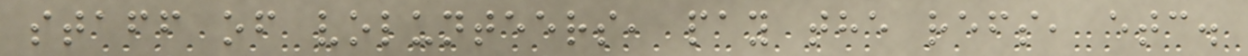staff of volunteers, pay the refs, etc.
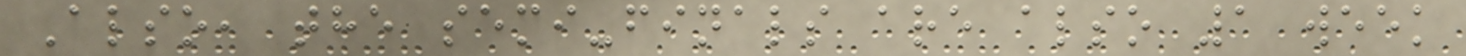Also, the semi-finals are also 1 week
